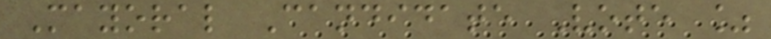Mayoral Candidate Vote %
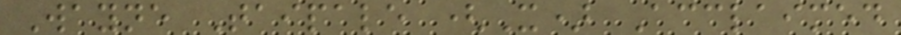Wayne Taipale (X) Acclaimed
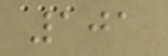101
